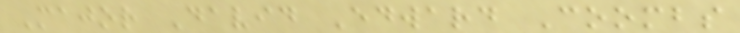Major David Edward Coombs
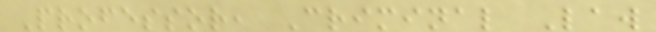Professor, Criminal Law
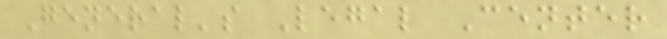General's Legal Center
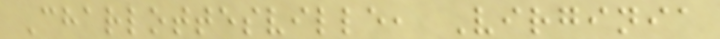Charlottesville, Virginia
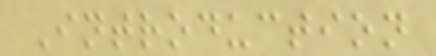Introduction
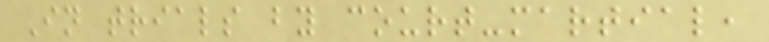In trials by court-martial,
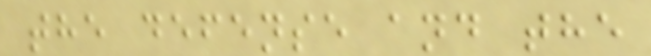the defense and the
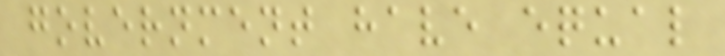government have equal
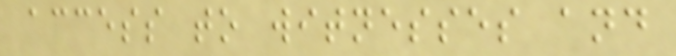access to witnesses and
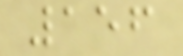156
